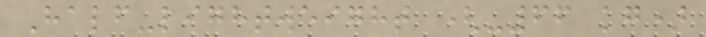Half-lightweight (-66 kg)
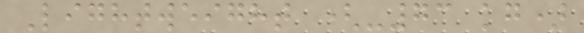Lightweight (-73 kg)
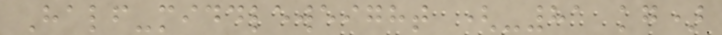Half-middleweight (-81 kg)
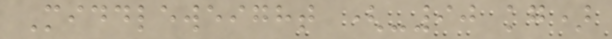Middleweight (-90 kg)
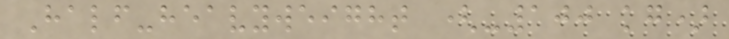Half-heavyweight (-100 kg)
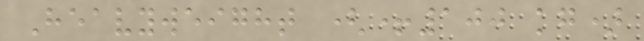Heavyweight (+100 kg)
